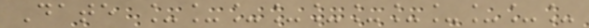Date ___________
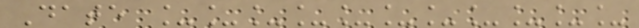Date ___________
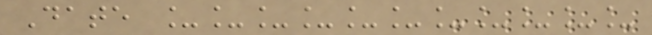Date ___________
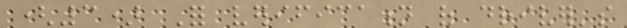(3) For verification of driver's
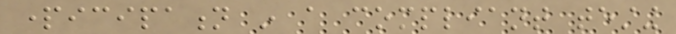participation in a compliant testing
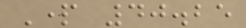Part 40.25
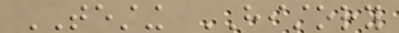TESTING HISTORY
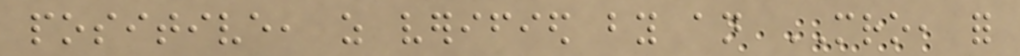positive, as verified by an MRO, for
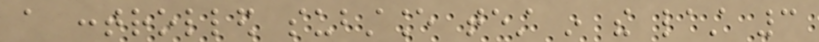a controlled substance test in the last 3
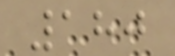180
